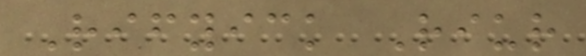Rifyick Riur
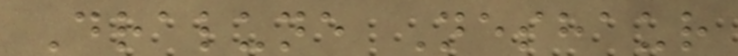Dralune Neshaur
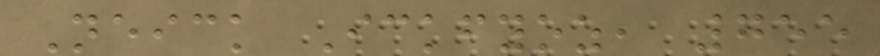Neick Ickfyoz, 755
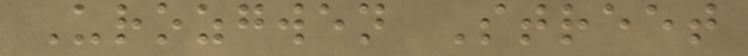Urozgwen Street
